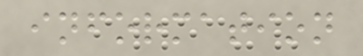information
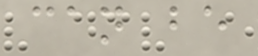can be
